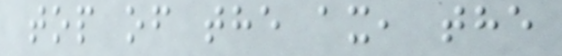top of the ax, the
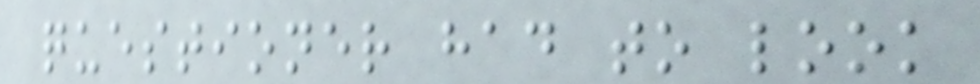questioner had to look
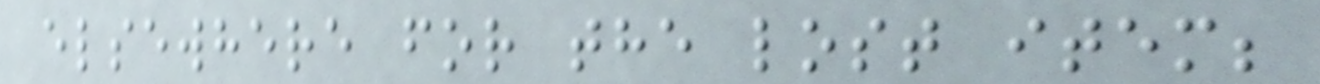elsewhere for the lost item;
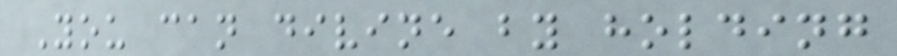You can divine by holding
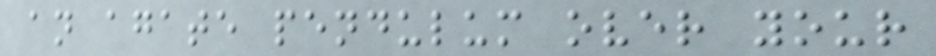an agate pendulum over your
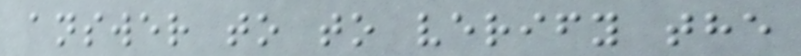answer to to verify the
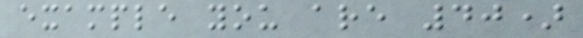example you are 40)
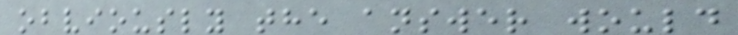obviously the answer would
